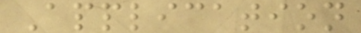Application
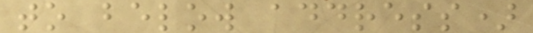to below address)
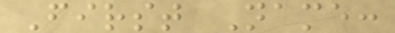First Name:
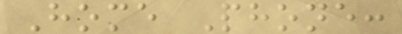Home Phone:
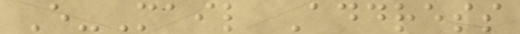E-Mail Address
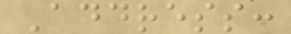Address:
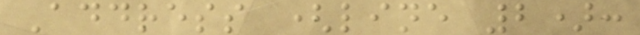Address (line 2):
